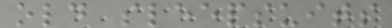old sleepsuits
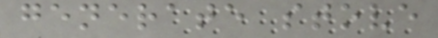generate stove
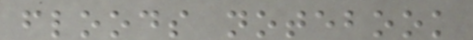floods notebook
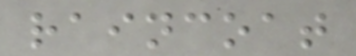raincoat
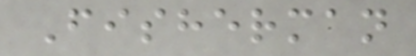Fisherman
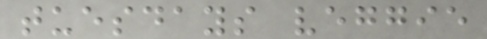tuesdays veggie
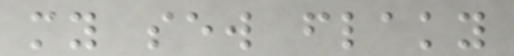my sew flaky
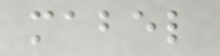mabel
